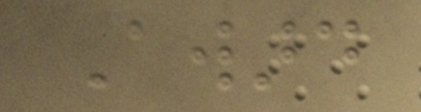Award
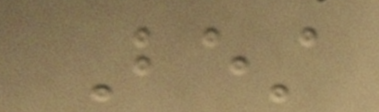Best
